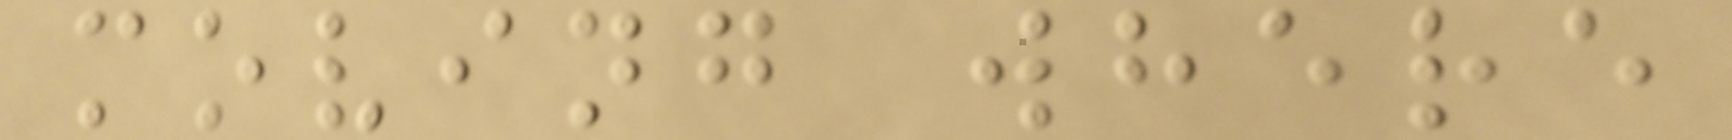moving where
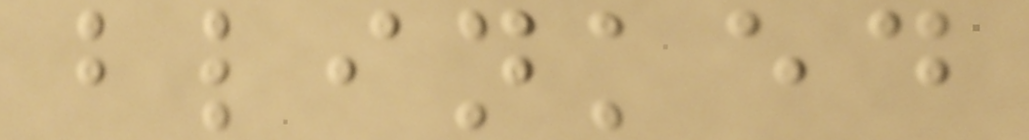blinked
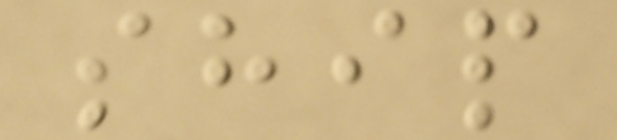ship
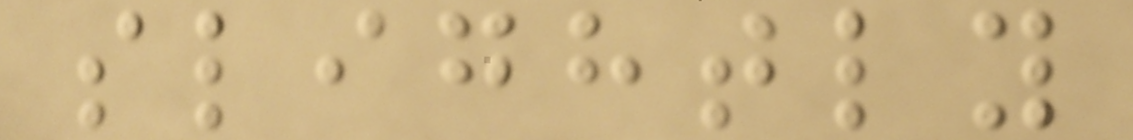slightly
